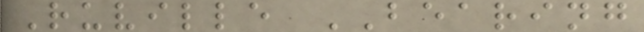Ruville BEARING
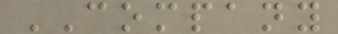COMPANY
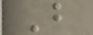B
